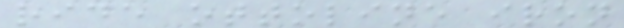ride ottoline iron
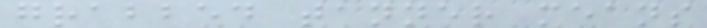grabbed tanner means
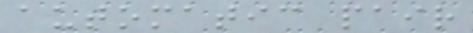automatic pair
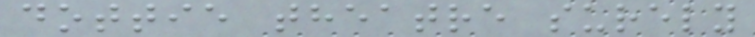dottie theatre surely
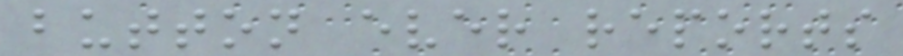button ever reports
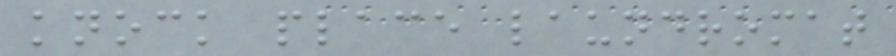knock place laundromat
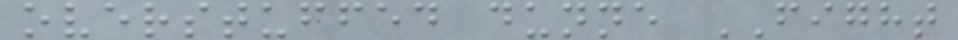overstuffed dunne FIGHT
